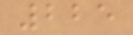225
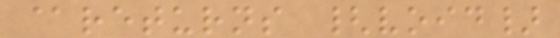@returns {void}
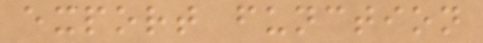export function
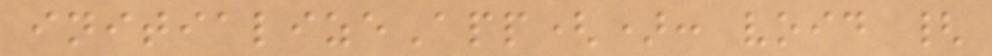initializeApp(): void {
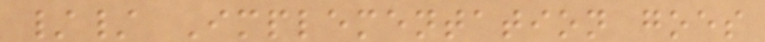// Implementation goes
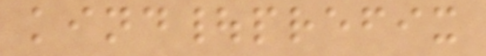kind|prefix
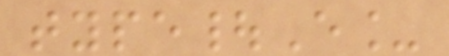type|E_
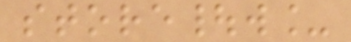store|w_
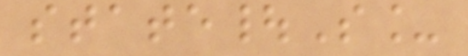state|S_
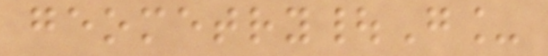geometry|G_
